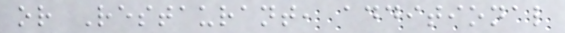or Restaurant, additional
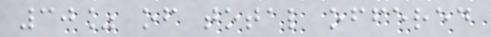30% of total offered
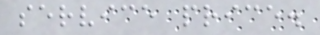service price.
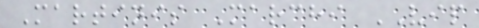Martinis Marchi VIP
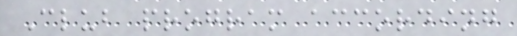Club program according
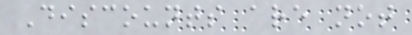Discounts are not
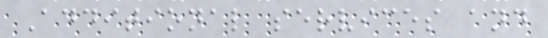Additional services and
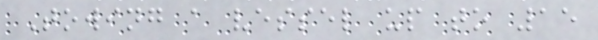Towing a vessel up to 15
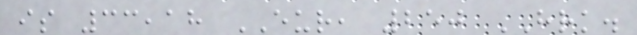is 33,18 EUR, 250 HRK.
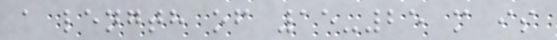a length of 15-25 m is
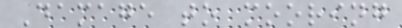Damage to mooring
